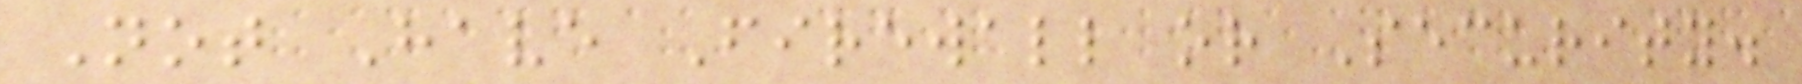Not Have Firewall or Security.
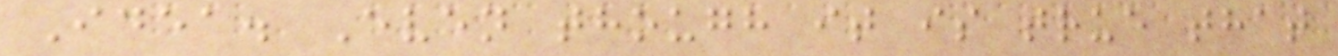Idea. Even though it is true that
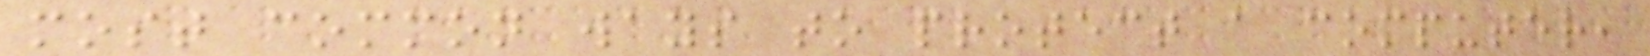most common ways to protect a computer,
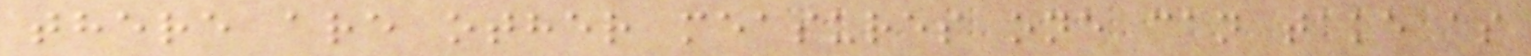there are other measures one can take as
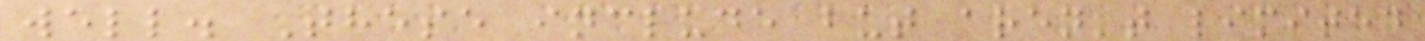well. These include but aren't limited
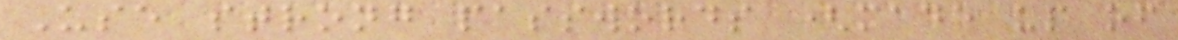Use strong passwords (made up of
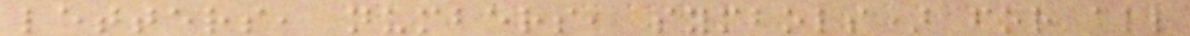letters, numbers, symbols) for all
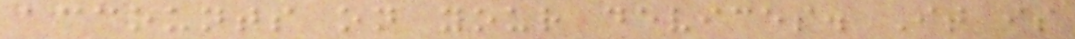accounts on your devices. It is
